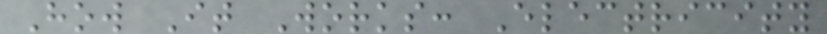How It Works: Electricity
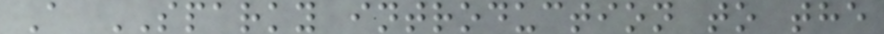A SPARKY introduction to the
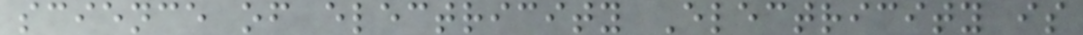science of electricity Electricity is
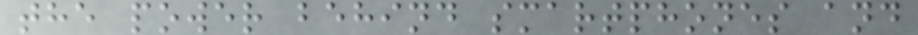the power behind smartphones and
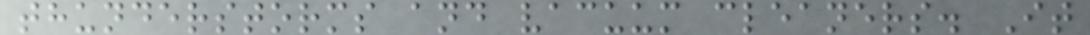thunderstorms and vacuum cleaners. It
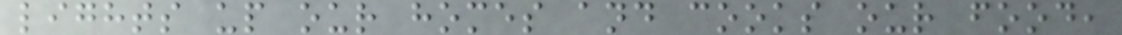lights up our homes and cooks our food,
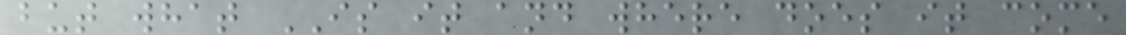but what IS it and where does it come
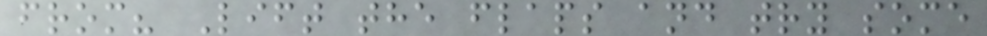from? Lift the flaps and try some
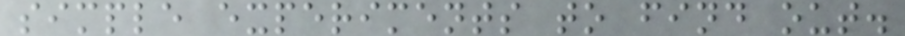simple experiments to find out.
